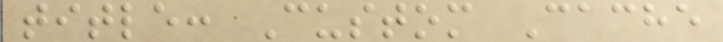title: Custom Cache
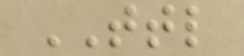TTL
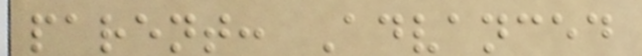parent: Advanced
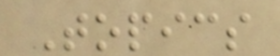Topics
